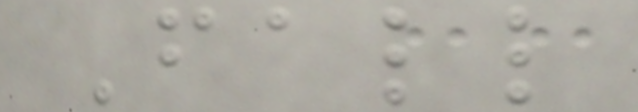Fall
